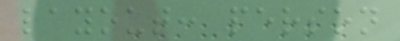layout: person
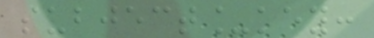subject_key:
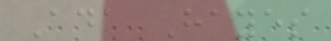Ada Hayes
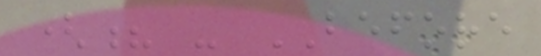(? - BEFORE
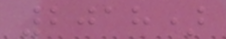2018)
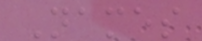Names
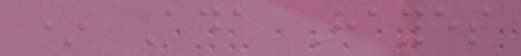* Ada Hayes
